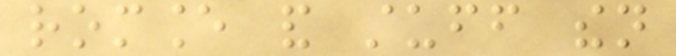romance and stuff then
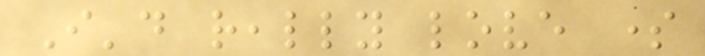I'd really love some
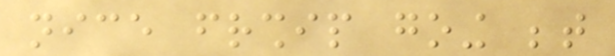nice friendship going between
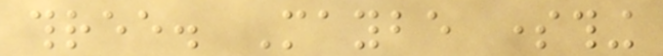three. Maybe something
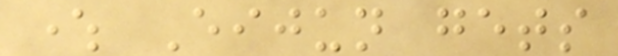where Eijun gets
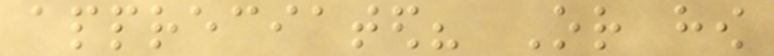appreciated? Or how
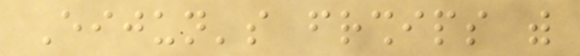Eijun's friendships with
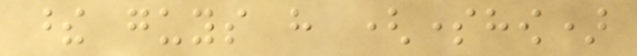these guys have (somehow)
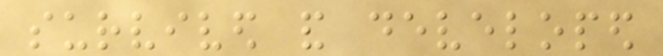survived and developed
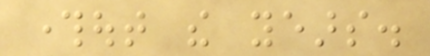throughout the years.
